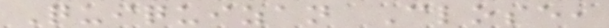Quiquizan Close,
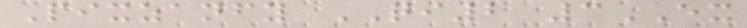Pixzanfy QI2 3EX
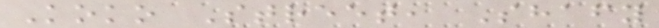Koko Street, Shafy
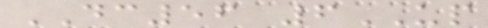DC56 6UP
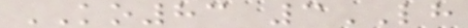KO83 3LH
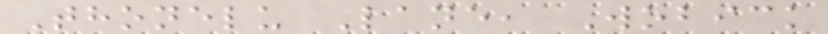Thonelu Lane, Wobick
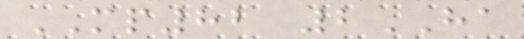MP82 2HA
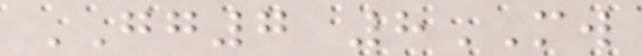GG7 8MW
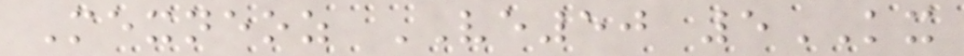Mexneoz VE50 5KX
